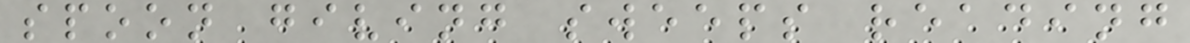spoon giving sweeps reading
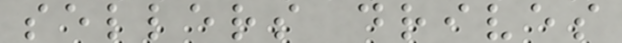sellers drives
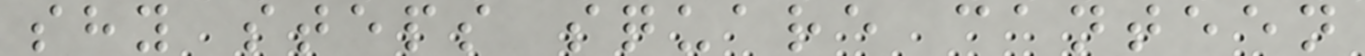shy steps square canteen
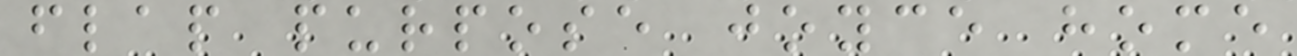flap purpose joyce home
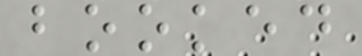booked
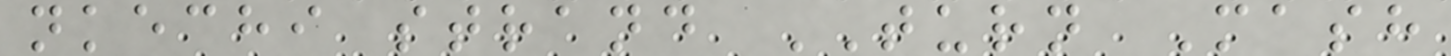nkechi strand TURN Mash
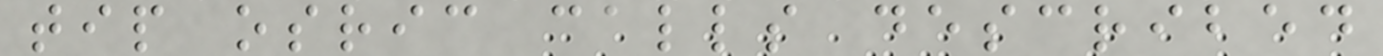tip osric calls described
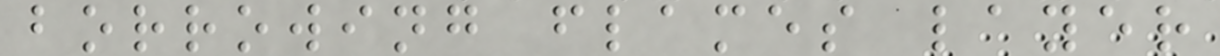borrowing flames layer
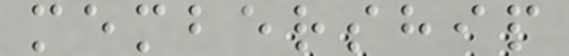membership
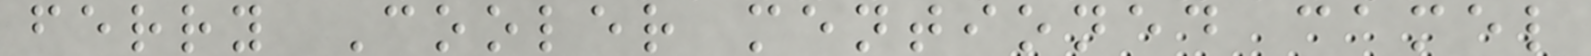ferry Cooler mentioned camel
